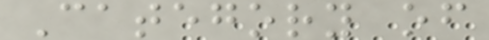Category of
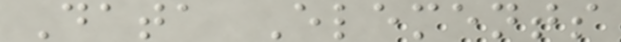Data Elements
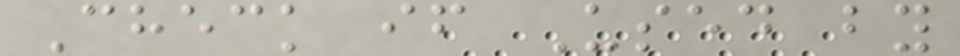Check if Used by
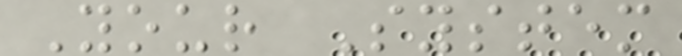Your System
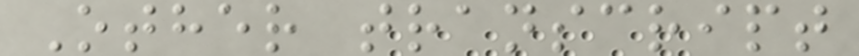Other transcript
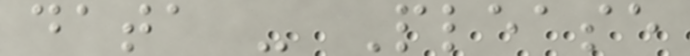data - Please
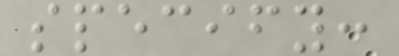specify:
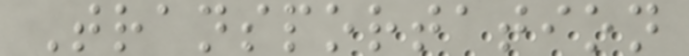Transportation
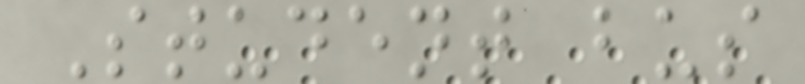Student bus
